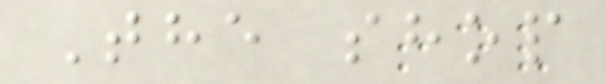The shop
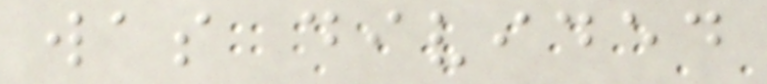was divided
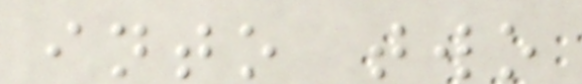into two
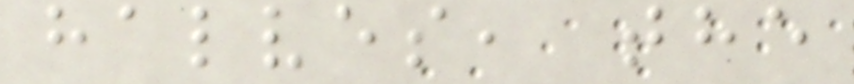halves, the
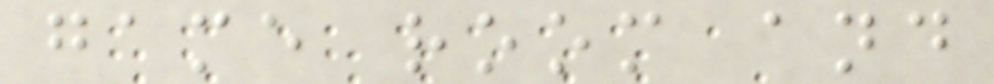game room and
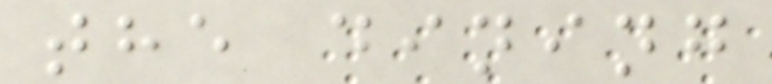the dining
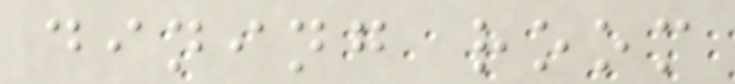dining room
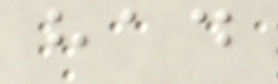had
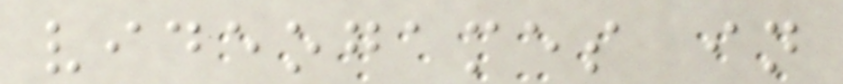videogames in
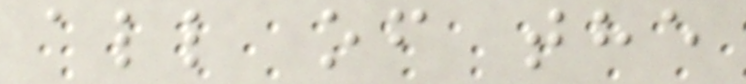all of the
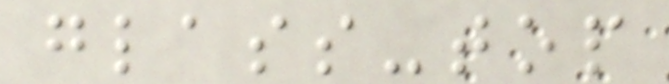glass-top
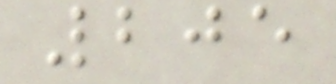205
